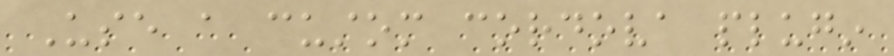Use a custom cordova plugin
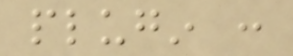plugin :
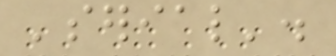'serial'.
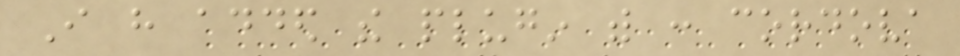I have added the plugin with : cordova
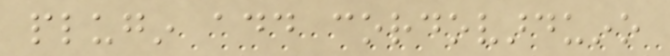plugin add cordovarduino
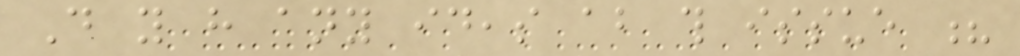Do you have any ideas about this issue ?
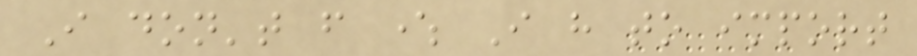I don't from where I have to import
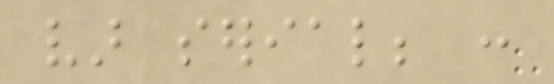var serial; :
